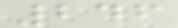246
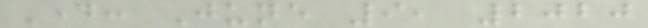Day: June 9, 2020
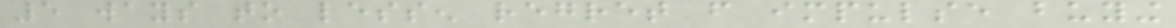5 ways to lessen regret from impulse buying
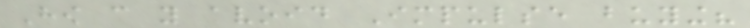How can you avoid Impulse buying?
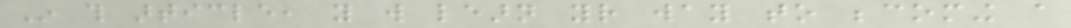In this article, you will learn your way to becoming a
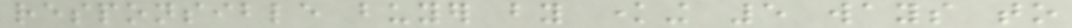responsible buyer by knowing 5 ways to
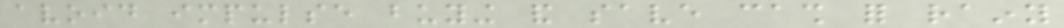avoid impulse buying and save cash for rainy
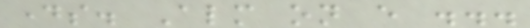days. Almost on every ...
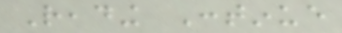Reading Continue
